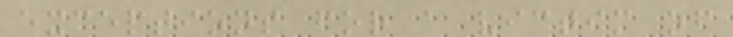exceptions for a victim of
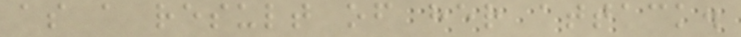as a result of her attack.
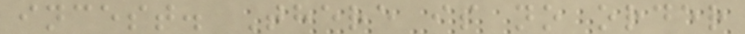incest. There is no order
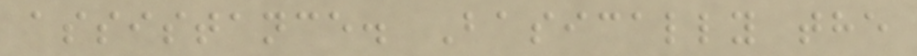assistance. Basically the
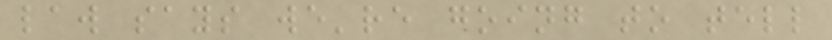law says we're going to tell
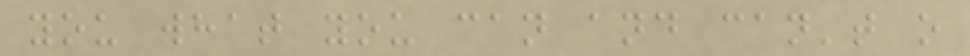you what you can and can't o
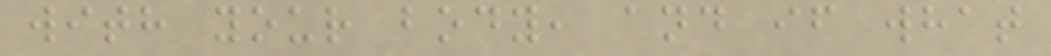with your body, and if what
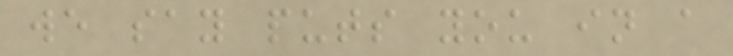we say puts you in a
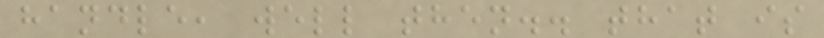handle, well then.. that is
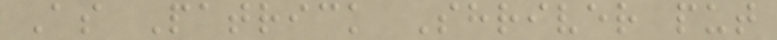As Patrick Shriver put
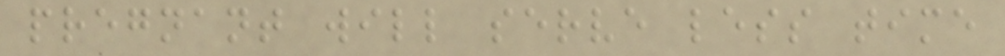pregnant will serve less time
